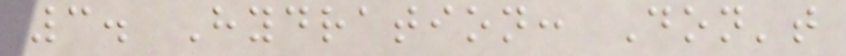3. Hydration: Don't
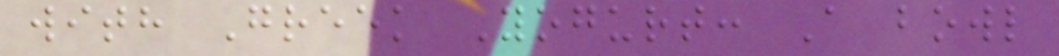with Greek Yogurt: A bowl
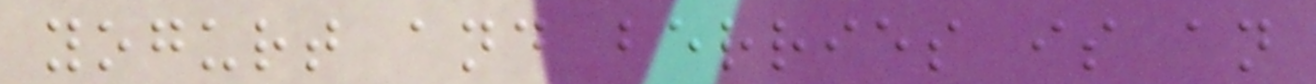yogurt and berries is an
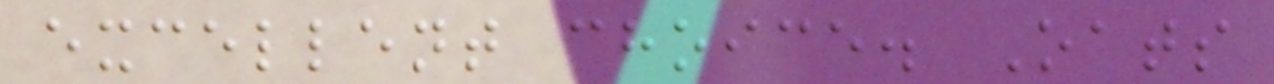excellent choice. Oats
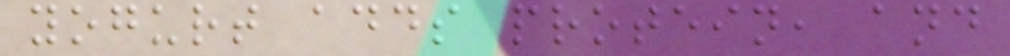yogurt adds protein, and
